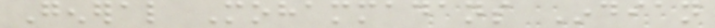General Mohammadans Indian
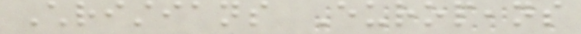Christians Europeans
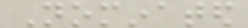Nominated
